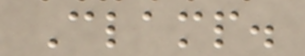Clamp.
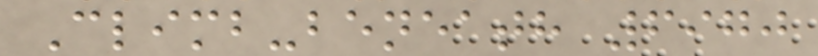Climb-beneath 6970
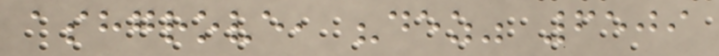ashgrove, "dez" 6509
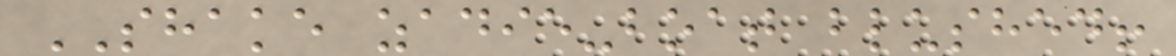SHAKE zadie-boat blushed!
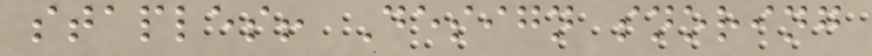staples! Design snoring
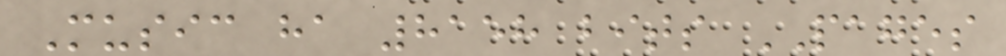Music ha 8158 bits PAGES
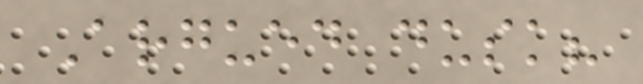Argued dusk?
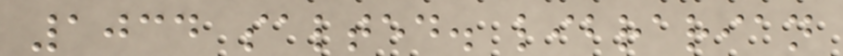1034 salted. librarian
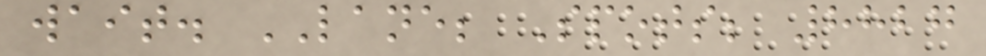wait. LANE; Spots; 8827
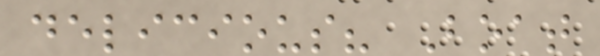delicious? Boat
